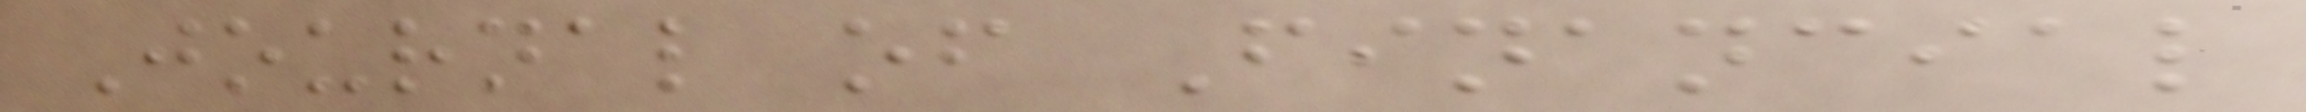Journal of Financial
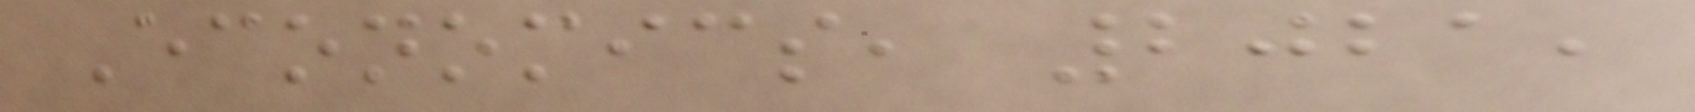Economics, 2021,
